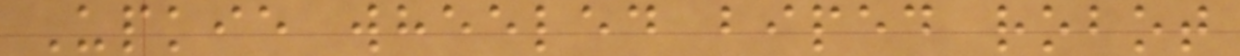Upkie wheeled biped robot
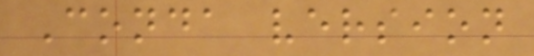Conda version
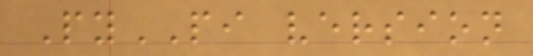PyPI version
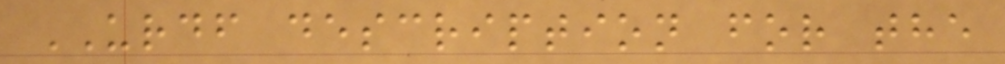URDF description for the
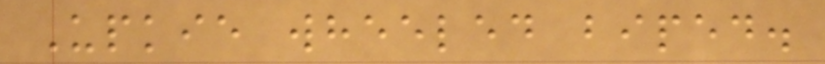Upkie wheeled biped.
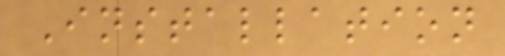Installation
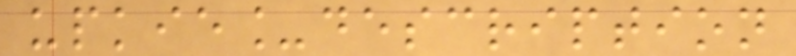upkie_description
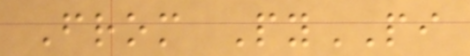From PyPI
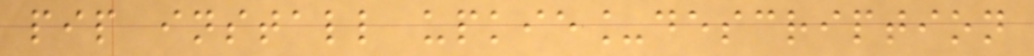pip install upkie_description
